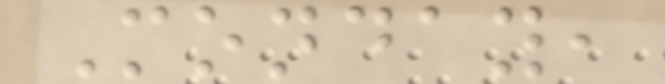Monday,
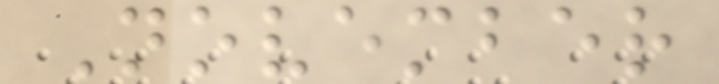November
